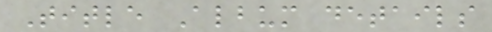Title Album details
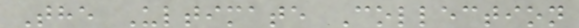The Ultimate Collection
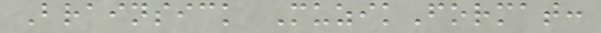Brainsick MuzikFormat:
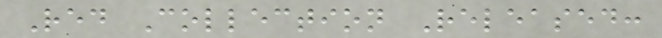Red Collection Released:
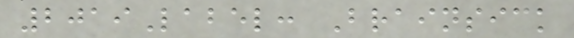2019Label: Brainsick
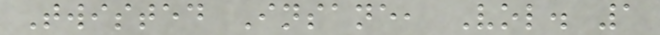Twisted Insane, Vol. 1
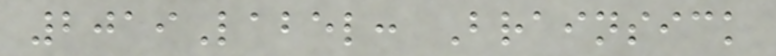2019Label: Brainsick
